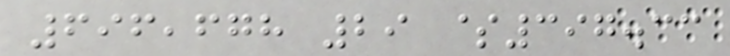696,678 29 $397.33
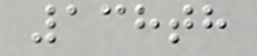138th
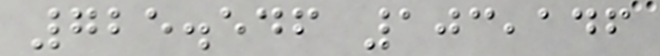725.546 103,146
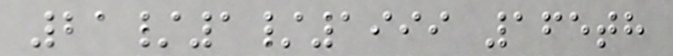21/1/1999 165th
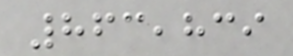863,839
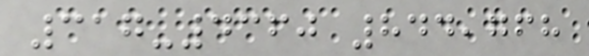317-4360 844,768
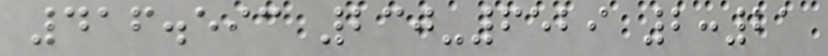416.593 230-6529 2:21
